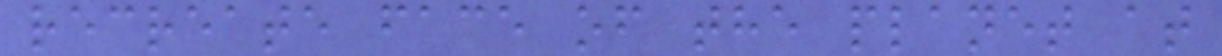recreate face of the planet at
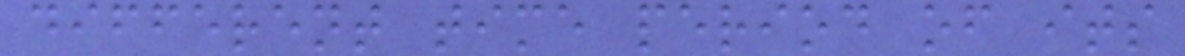different time period of its
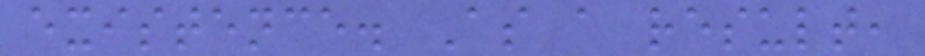existence. As a result,
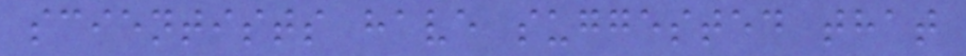scientists have suggested that
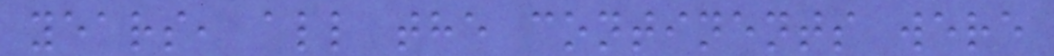years, all the continents were
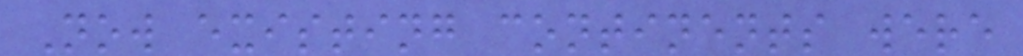Now existing continents were
